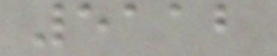5112
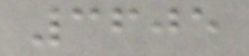3605
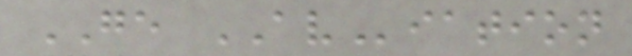GE AViation
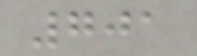701
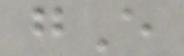gE
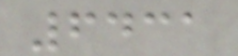6431
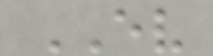EV
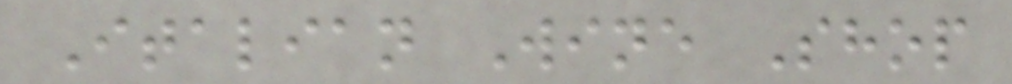Italian Wine Shop
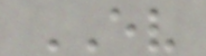EV
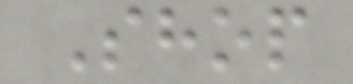Shop
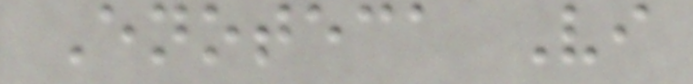Enoteca Vi
